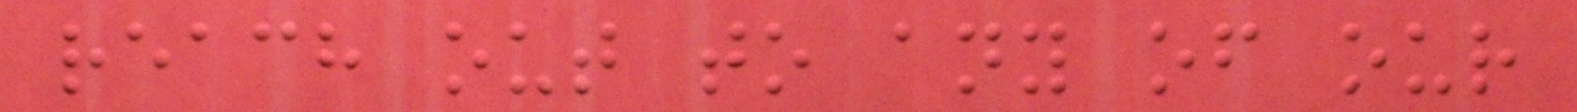reach out to any of our
